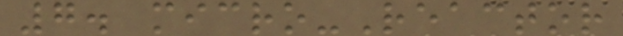7. micro-Reactor
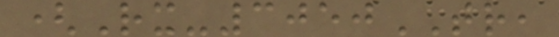(Rx-3050TR,
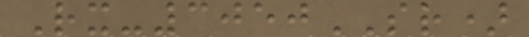Rx-3050SR)
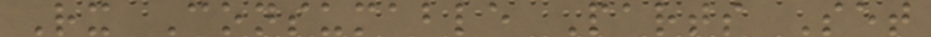Rx Consumable Parts Set
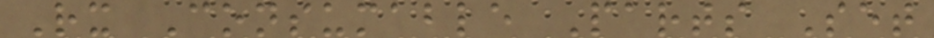Rx Consumable Parts Set
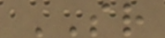SR
